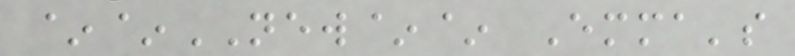~~NEW~~ Emma's
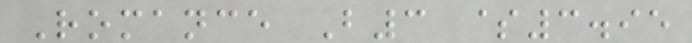Romance B3 $3.95
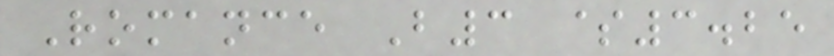Romance B3 $3.25
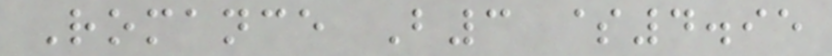Romance B3 $4.95
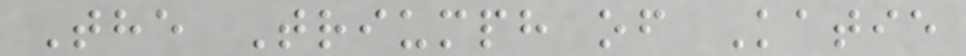The Triumph of Katie
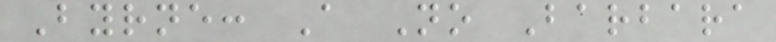Byrne: A No Barbara
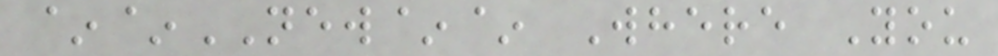~~NEW~~ Where You
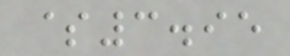$3.95
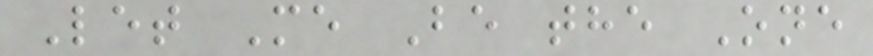Let Me Be the One
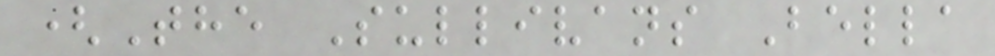(The Sullivans Bella
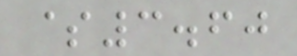$3.60
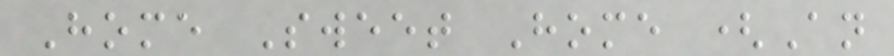Home Sweet Home (An
